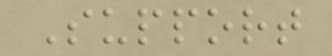Support
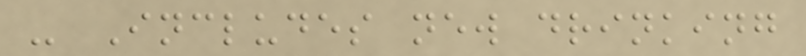- Includes new drinking
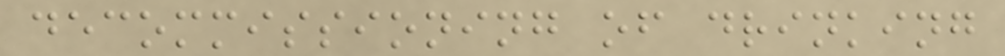decommissioning of drinking
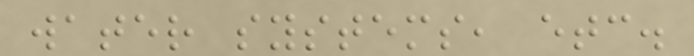water systems, etc.
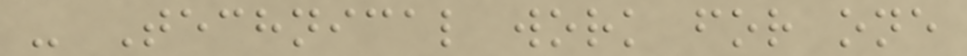- Technical work for one
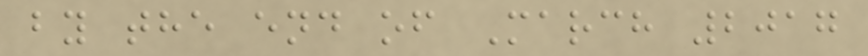by the end of March 2017
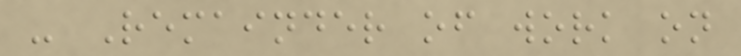- Remainder of work on
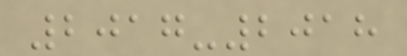2017-2018
